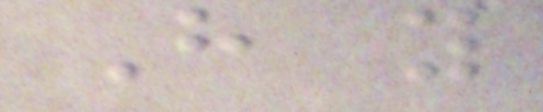Have you
